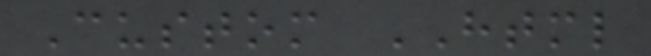Custom HTML
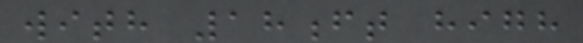with 18ft high
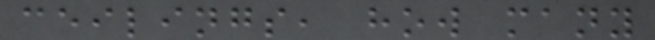ceilings, how many
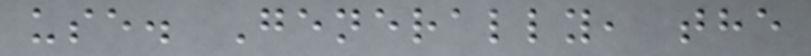use. Generally, the
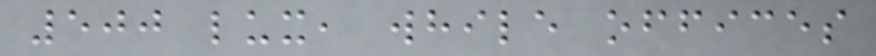500 lux, while offices
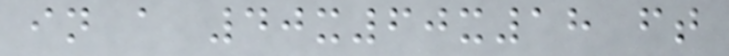in a 40x60x18 ft
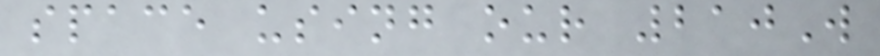space using our 210W
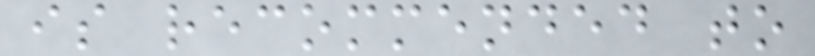is recommended to
